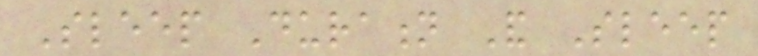Sleep Duration And Sleep
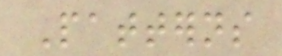Patterns
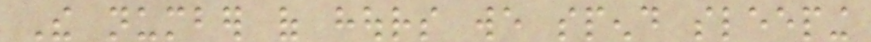The number of hours we spend sleeping
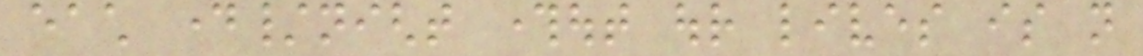each day/night throughout our lives is not
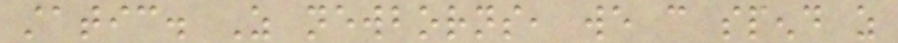static. As newborns, we can spend as
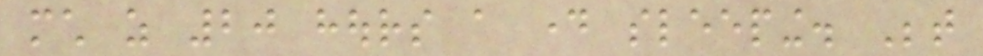much as 20 hours a day sleeping. Between
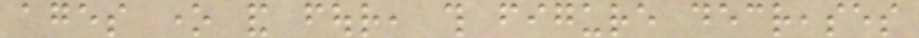ages one and four, this figure decreases
